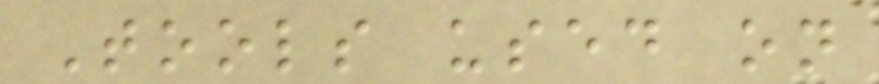Tools used on
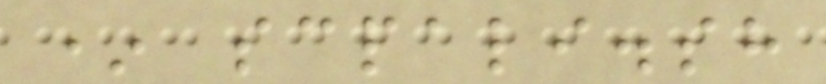* scpali.sh
